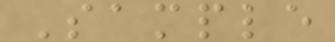Sample
